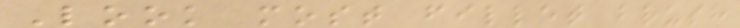Look most fillet brush
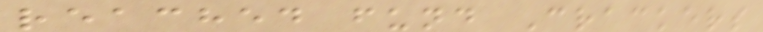reached fund Crackers
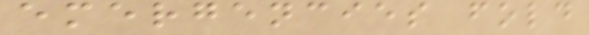emergencies fold
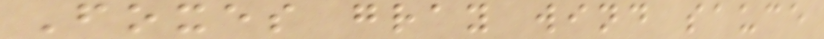Foxes gray wind sauce
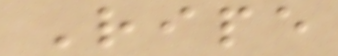Ripe
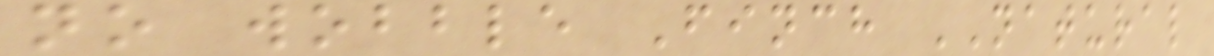no wobble Finch NATURAL
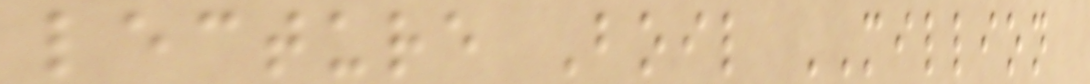lecture Boil MILLION
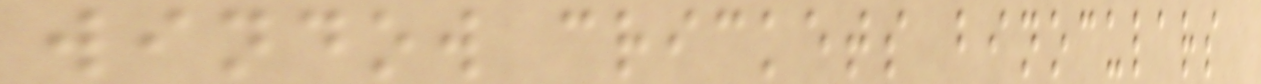window crickets binoculars
